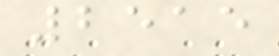2515
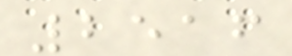2516
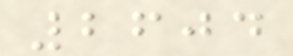2604
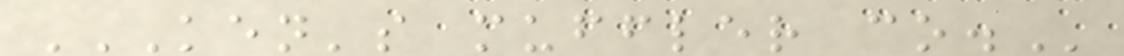KEN'S MUFFLER CO.
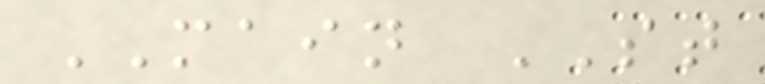MAIN ST
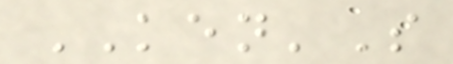KEN'S
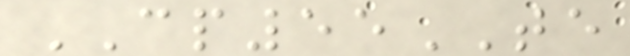CP55TE
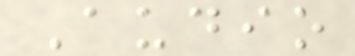Audio
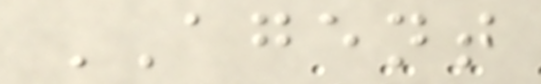AGENT
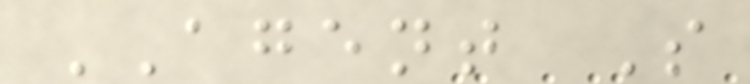AGENT S
